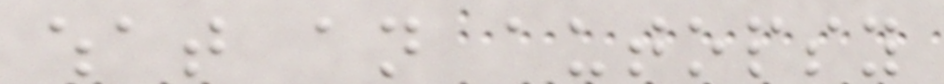what an autopsy
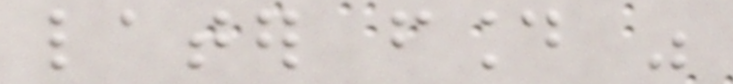later found was
